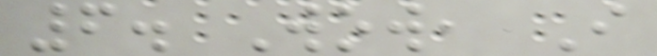6. Wow, I
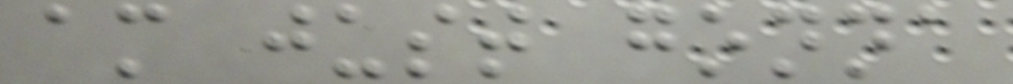am just gonna
